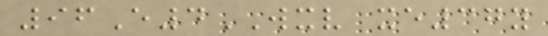96E4WXV xe37y
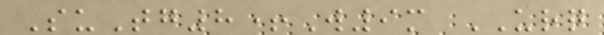SuTg8+W9m URQ
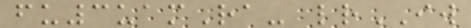fu3uamRa- lrIW
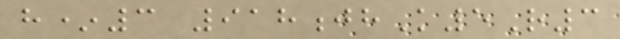h*3 918jhK5R3
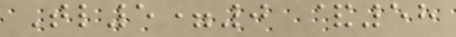Tl5=0 &58
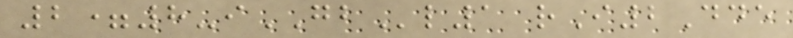2=8-iGBl1 rI2Dde
